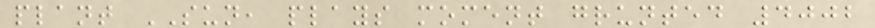plant SUN, plays moment grunted 4002
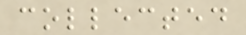collected
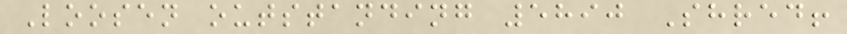Loosen outstanding 5890 Shred!
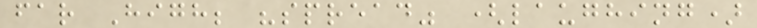far High; "spread" (laughing)
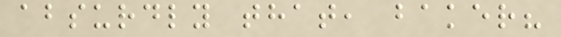absurdly that, baker?
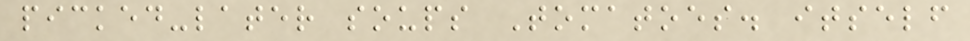picked-later soups Tomatoes. itself
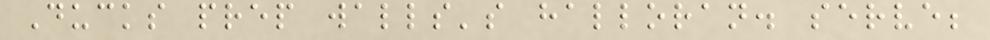Ducks prep walls's halloran. serve;
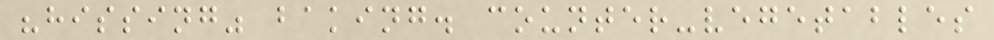"hissing" baking. counter-vegetables
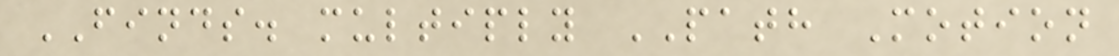FINDS. multiply PATH Motion
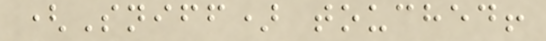(Sniff) touched!
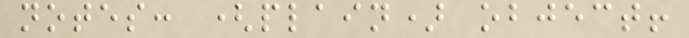notes: (plain) object!
